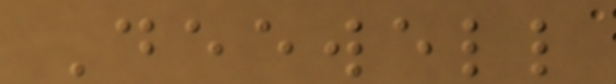Deewell
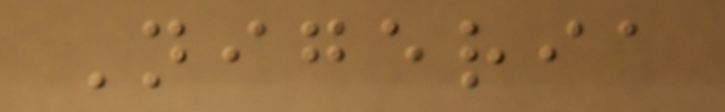Nigeria
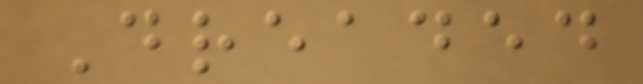Dreaded
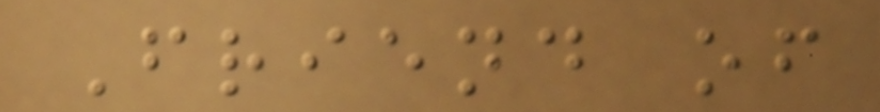Friend of
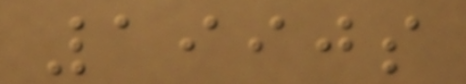1990s
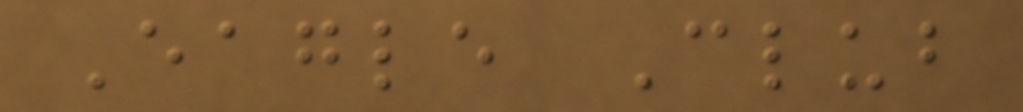Eagle Club
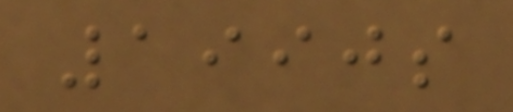1990s
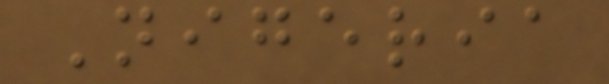Nigeria
